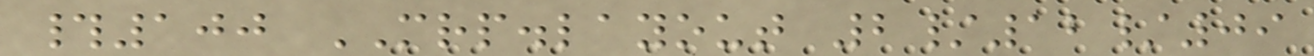#100 MRP.layout 2/12/09
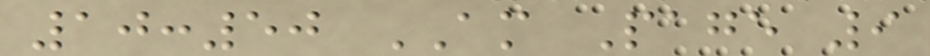10:50 AM Page 9
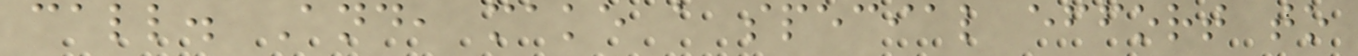call. And, make a special effort to
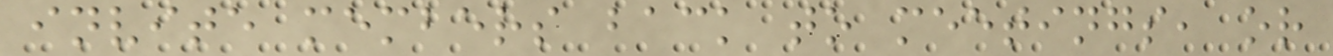invite members back to meetings, or
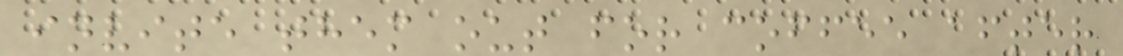invite them out for coffee after
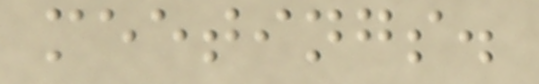meetings.
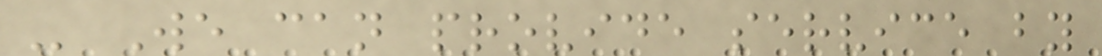- We can provide service by
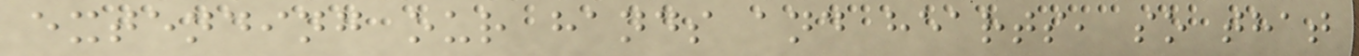extending our hands and hearts, so that
